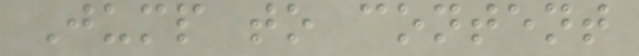Jump to content
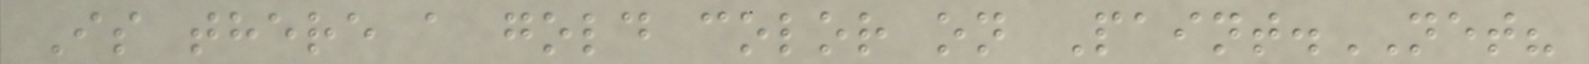Is there a gold color on Paint.NET?
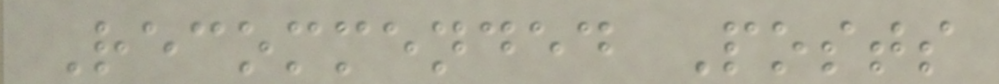Recommended Posts
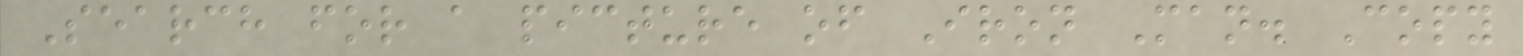Search for a picture of Iron Man. Copy
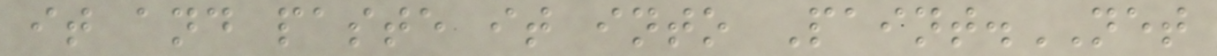it and paste it into Paint.NET
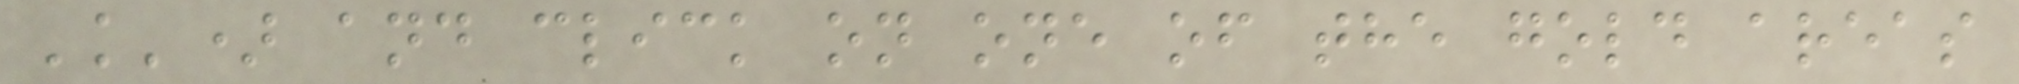'k') and click on one of the gold areas
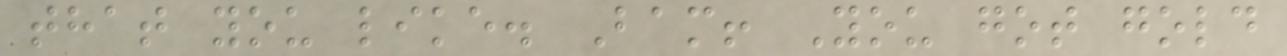that you like. Bam! You got gold
